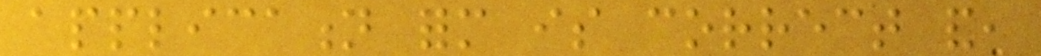application form is correct and,
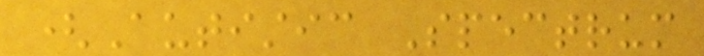(Autistic Spectrum
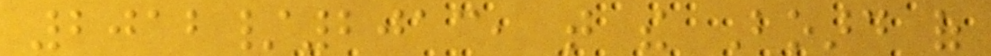2012/2013, that the Board of
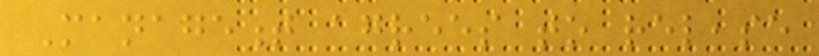Management agrees to release
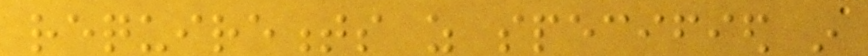requirements as specified in
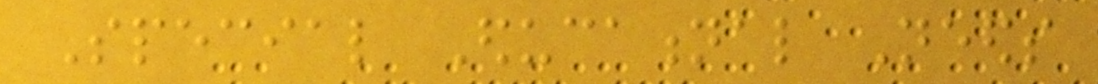Special Educational Needs
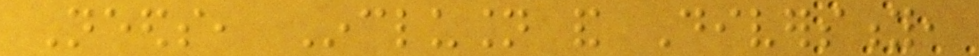Needs, Inclusion and Diversity,
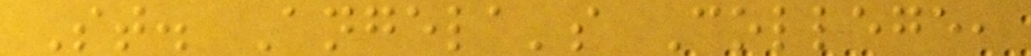St. Angela's College,
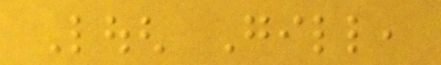Lough Gill,
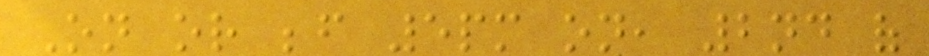On or before 5pm on, 2nd of
